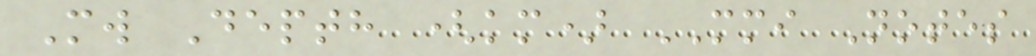Mw Depth (km) MMI Notes
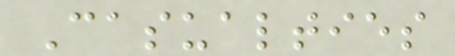Casualties
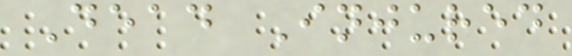Dead Injured
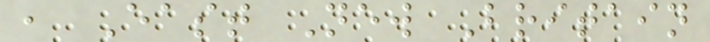, East New Britain
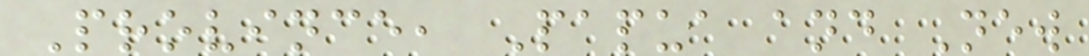Province, Papua and New
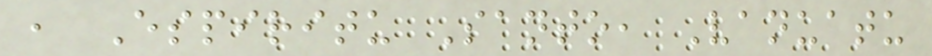, Espiritu Santo, Vanuatu
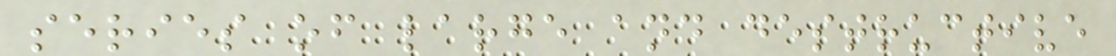series of large and destructive
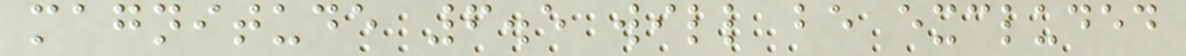magnitude 6.5 will be excluded
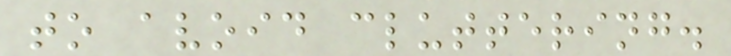to avoid cluttering.
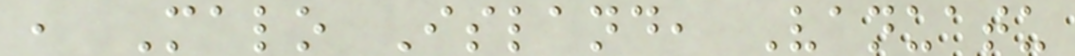, Malo Island, Vanuatu
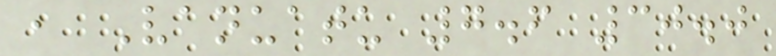, Vanuatu 7.6 30.0
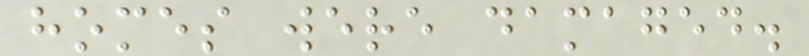homes were damaged.
